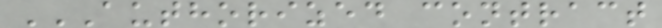AUTHORIZED CONTRACT
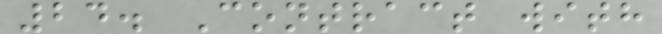24. Contract with
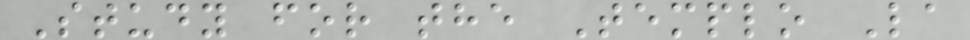Study for the Templo La
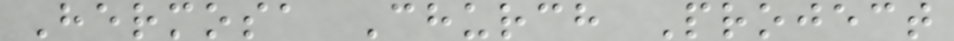Hermosa Church Project
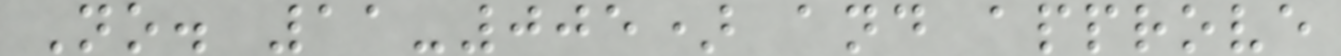No. 11-005) and approve
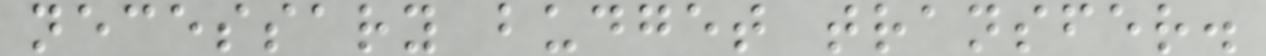necessary budget transfer.
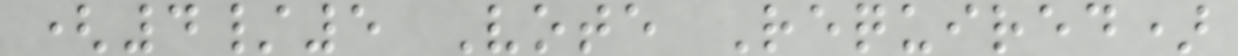(4/5 Vote Required)
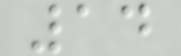14
